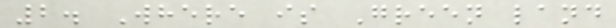2. Where is Green land
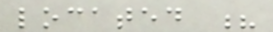located ?
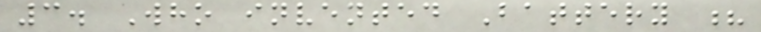3. Who invented Battery ?
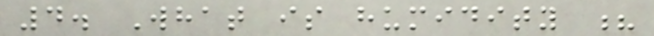4. What is humidity ?
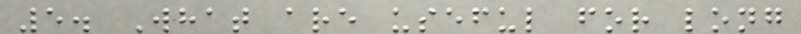5. What are useful for long
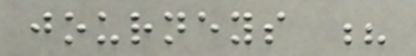journeys ?
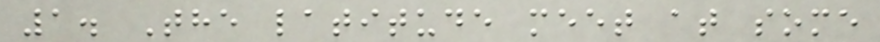1. The latitude meet at some
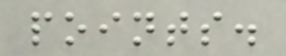points.
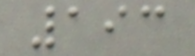193
